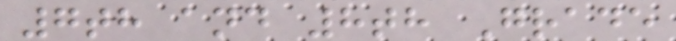7th and 8th Grade
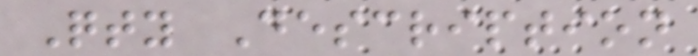Qty Description
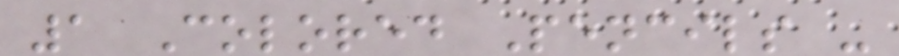1 Colored Pencils -
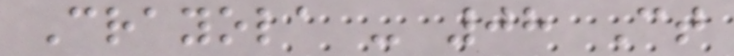Crayola - 08 Ct
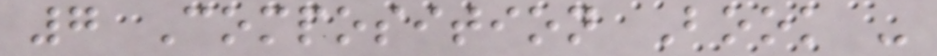7 Composition Book -
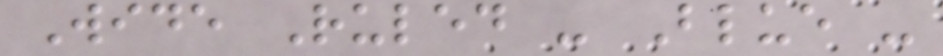Wide Ruled - Blue -
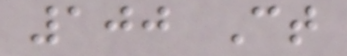100 Ct
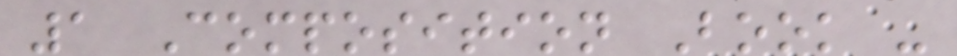1 Composition Book -
